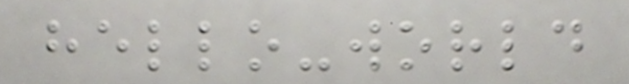hello-world
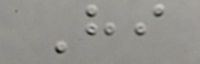Hi
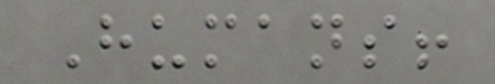Humans!
